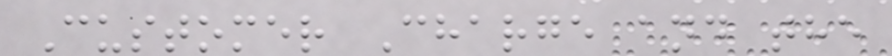Customer Charge and the
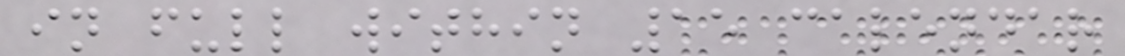in full within 15 calendar
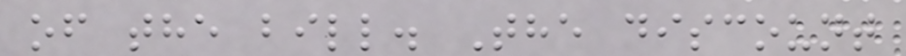of the bill. The discount
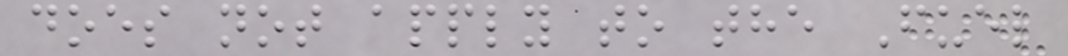does not apply to the Fuel
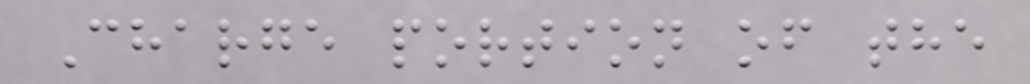Charge portion of the
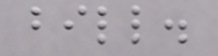bill.
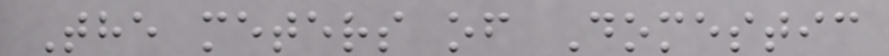The meters of Domestic
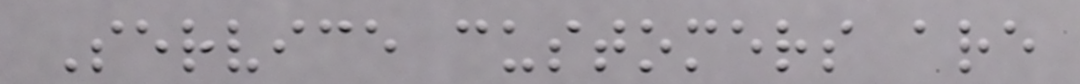Service customers are
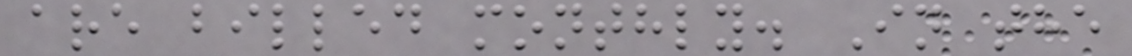are billed monthly. In the
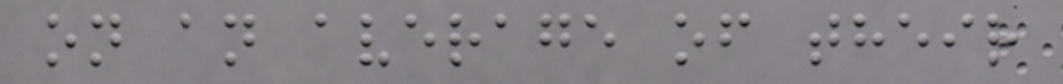on an average of their
